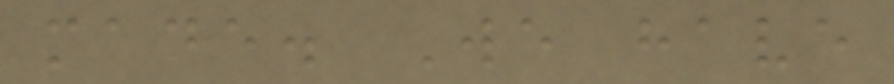made. We have
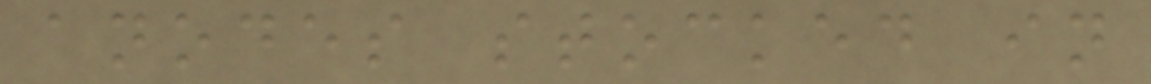anodes stocked in
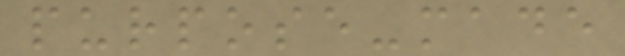purpose-made
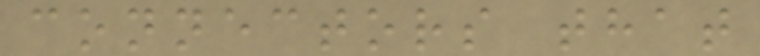connectors that
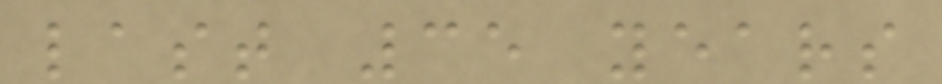last 35 years
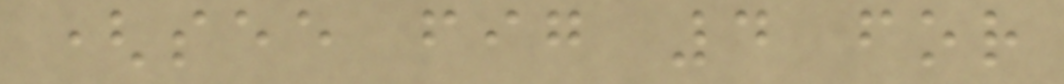(see fig 4 for
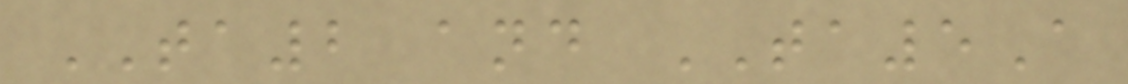TA2 and TA5A
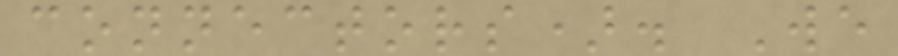connectors). We
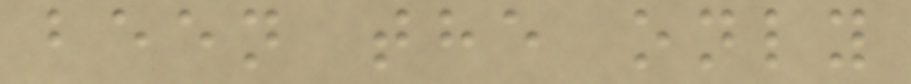been the only
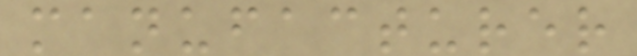manufacturer
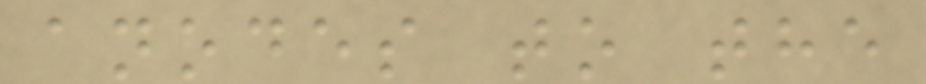anodes to the
